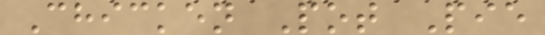Chicken Pot Pie
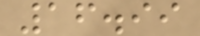16.99
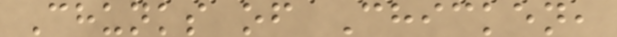Chunks of Chicken,
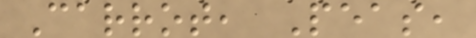Carrot, Peas,
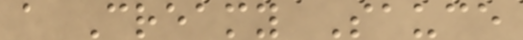a Creamy Sauce
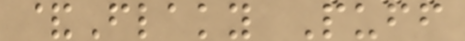&Flaky Puff
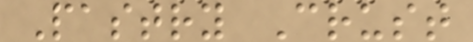Pastry Crust
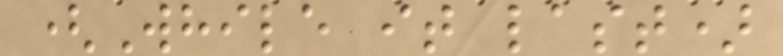(While it last)
